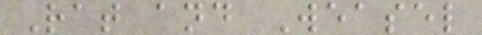Rat and Weasel
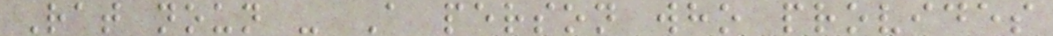Rat noun - A person who provides
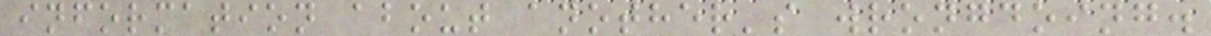information about another's wrongdoing.
